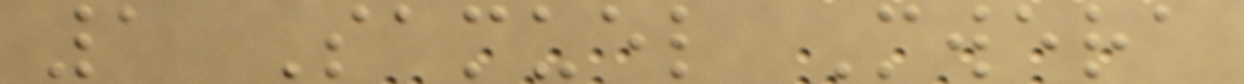1 Samuel Mwera
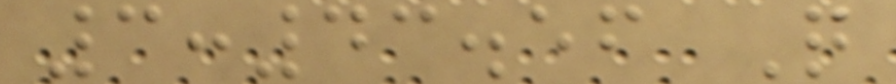3:43.56 Q
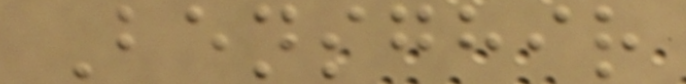Bensghir
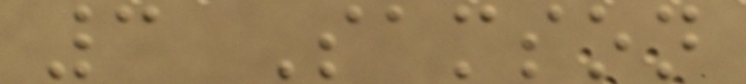3 Samson
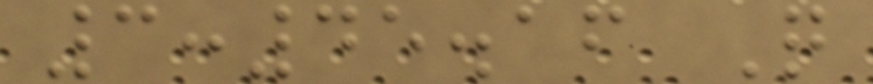3:45.16 Q
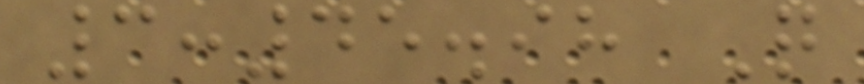3:45.98 Q
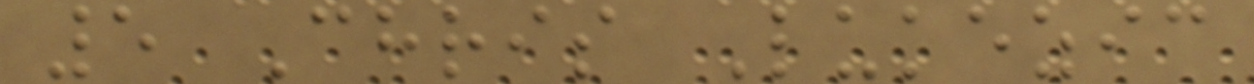5 Chris Lukezic
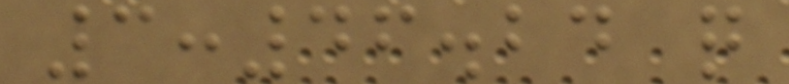3:46.24 q
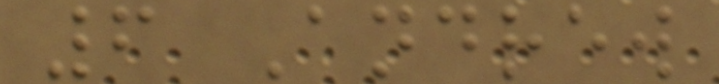6 Andrew
